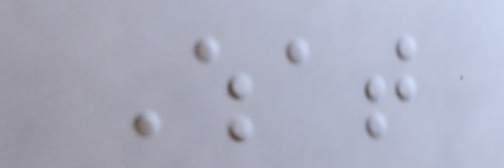What
